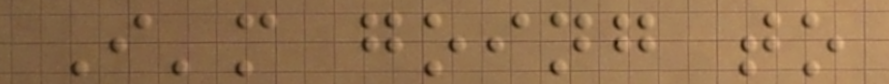I'm going to
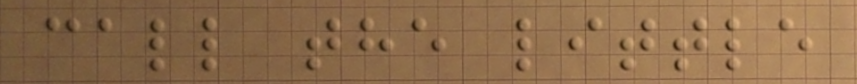call the little
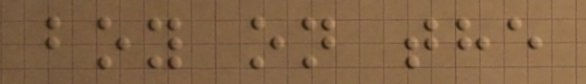boy on the
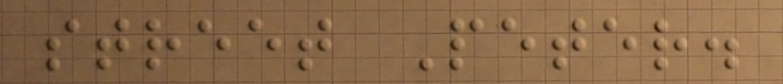street Peter.
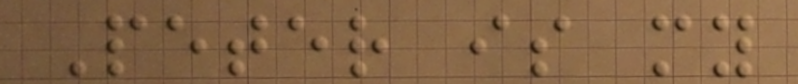Peter is my
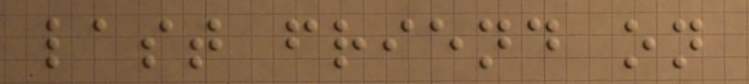last friend on
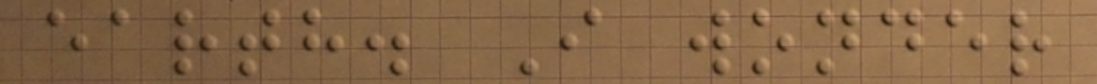earth. I wonder
